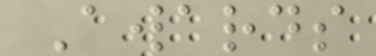Awards
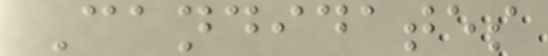Candidates
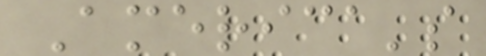America's
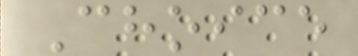Choice
